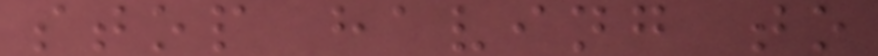stop having to
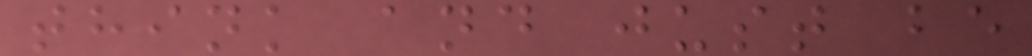think and just be
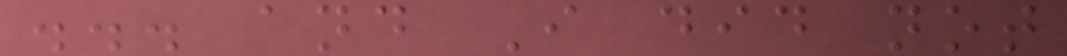... and I did not
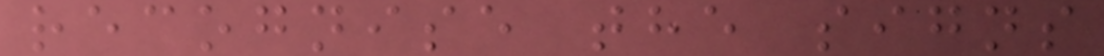recognise the signs
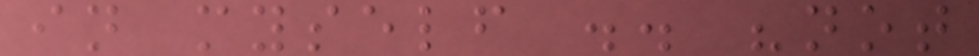in myself .. "not
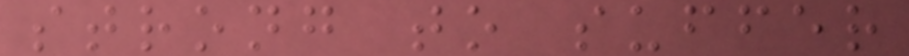strong to suffer
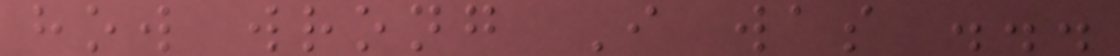how wrong I was ...
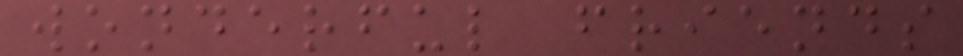wonderful friends
